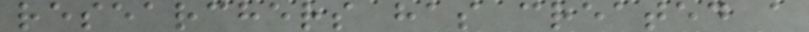researchers has created a
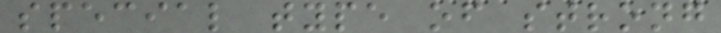special type of strong
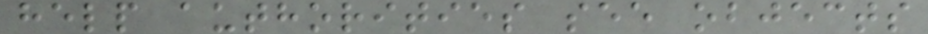help authorities see objects
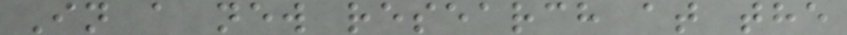In a new research at the
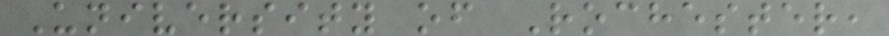University of Rochester,
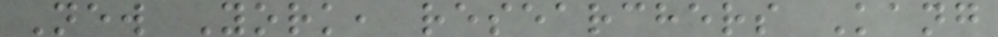New York, researchers Kang
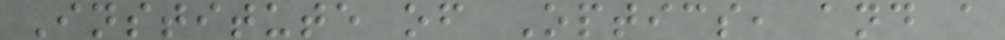Institute of Optics, and a
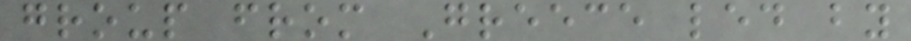group from Greece led by
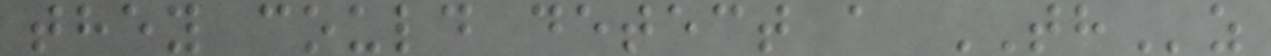they could detect a THz
